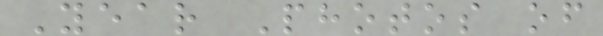Year Photos of
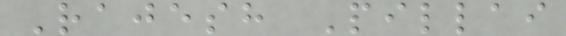Rajesh Pillai
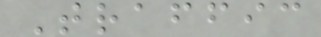Traffic
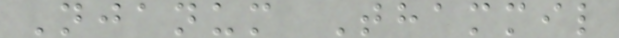Njanum Thammil
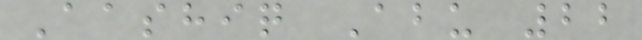Aashiq Abu 22
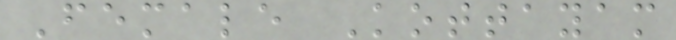Female Kottayam
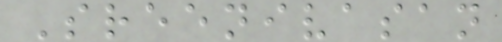Sreenivasan
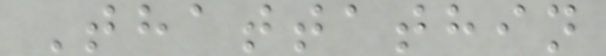Thattathin
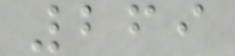269
